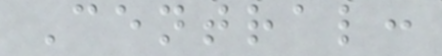Central:
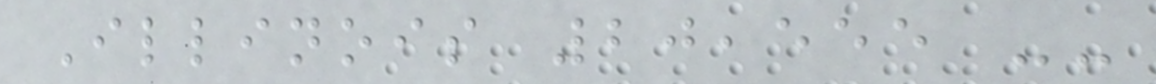Illinois 20,555 --
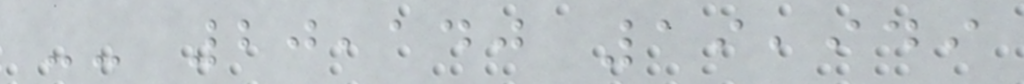-- 20,140 19,949
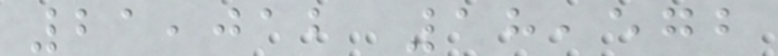21,012 18,572
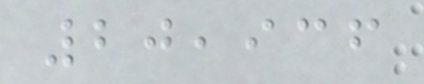20,936
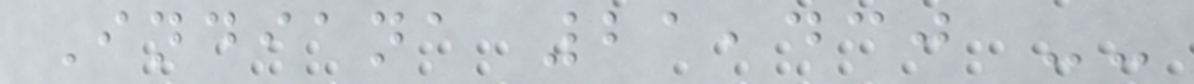Indiana 21,430 --
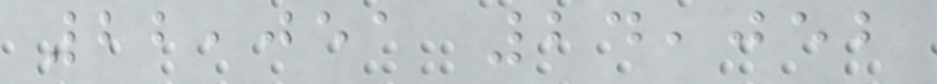22,051 24,052
